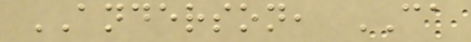ANDERSON, CA
